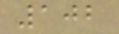102
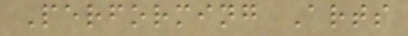Performing Arts
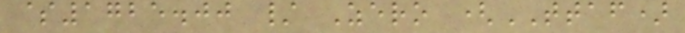$1725.00 / Zero (TTAF)
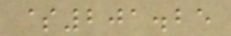$201.25
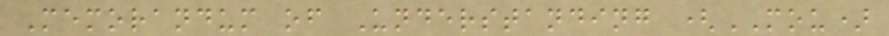Memorandum of Understanding (MOU)
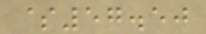$57.50
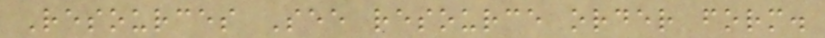Resources See resource order form.
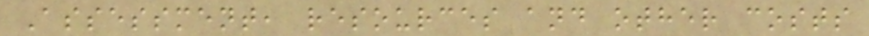Assessment, resources and other costs
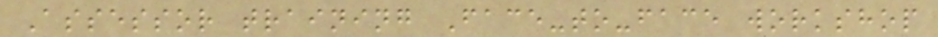Assessor training Face-to-face workshop
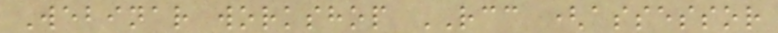Webinar workshop RCC (assessor
